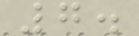7.
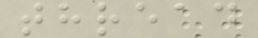thread
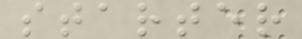starter
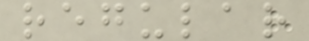regular
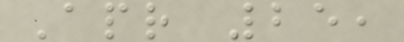Apr 25,
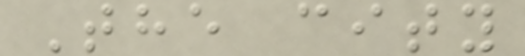The city
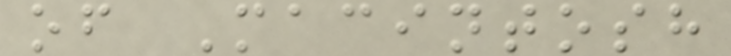of Macintosh
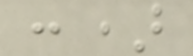:)
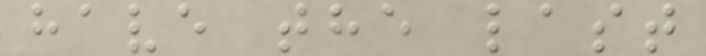have the last
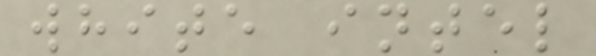white intel
